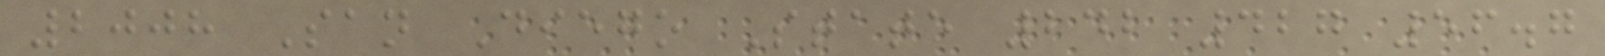2008 San Diego State 242 427 56.7
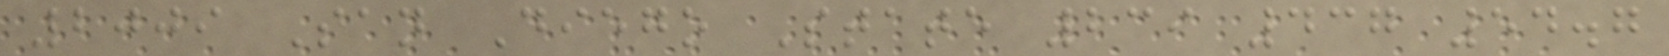2009 San Diego State 239 437 54.7
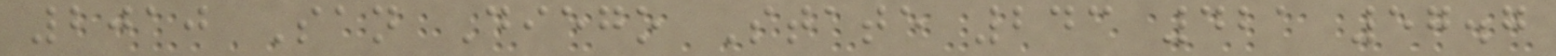2010 San Diego State 243 421 57.7
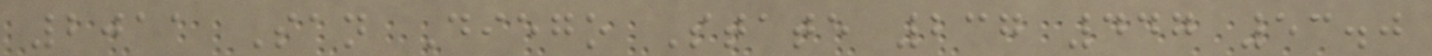2011 San Diego State 237 447 53.0
